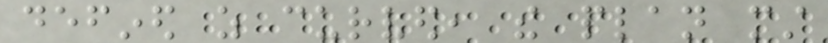defined as curved, the plan must
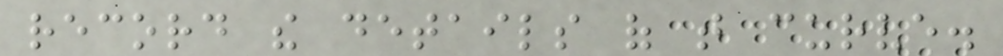record the details of that curve.
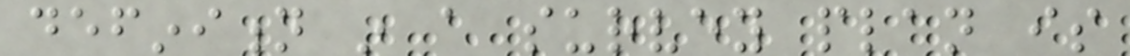definition in a survey plan is
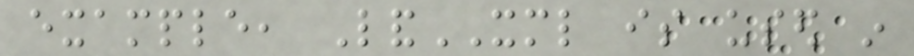example, LandXML is used in
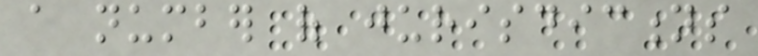a number of jurisdictions
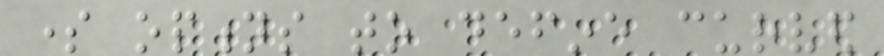some options to define curved
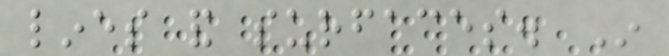lines and surfaces. In
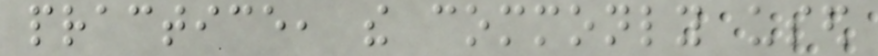practice, the commonly used
